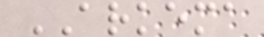ARKEMA
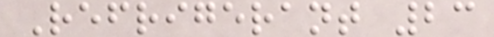Refrigerant 23
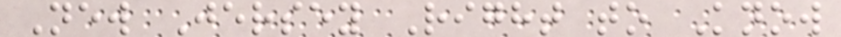New Jersey Right to Know
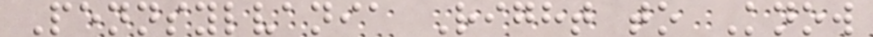Pennsylvania Right to Know
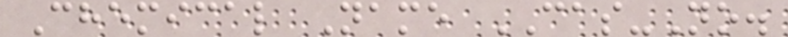Chemical Name CAS-No.
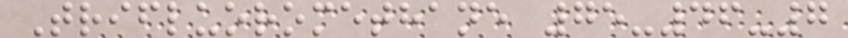Trifluoromethane 75-46-7
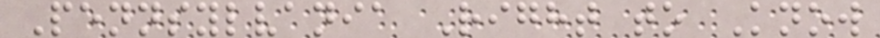Pennsylvania Right to Know
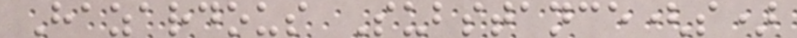Hazardous Substance(s)
